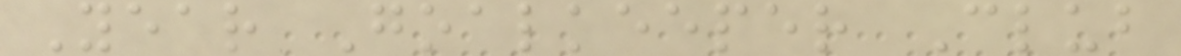Year Goalkeeper Club
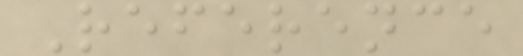Reference
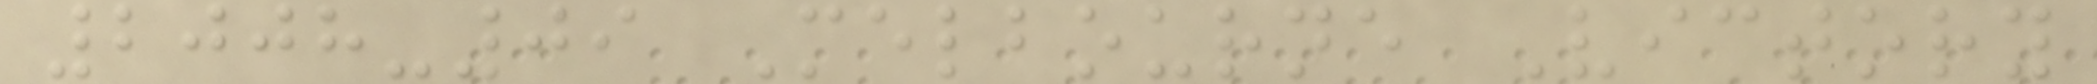2008-09 Melbourne Victory
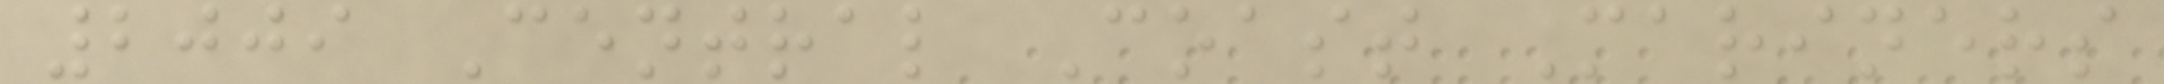2009 Central Coast Mariners
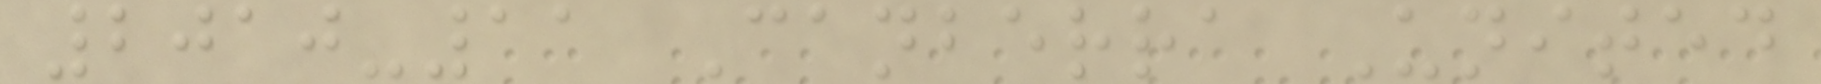2010-11 Canberra United
